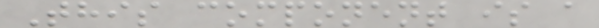This component is a
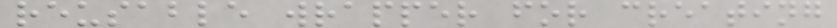reusable wrapper for creating
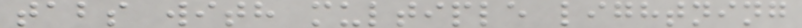tabs with multiple lightning
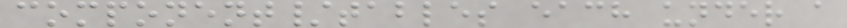component/tables each under a
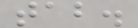tab.
